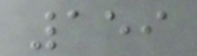159
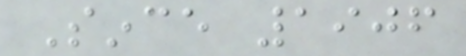Since 1906
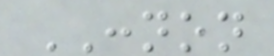CONNON
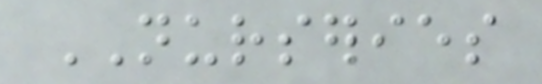NURSERIES
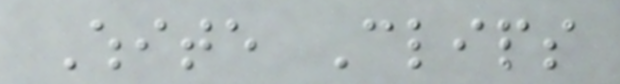White Clips
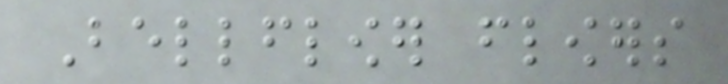Bellflower flowers
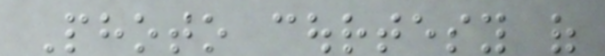Photo courtesy of
